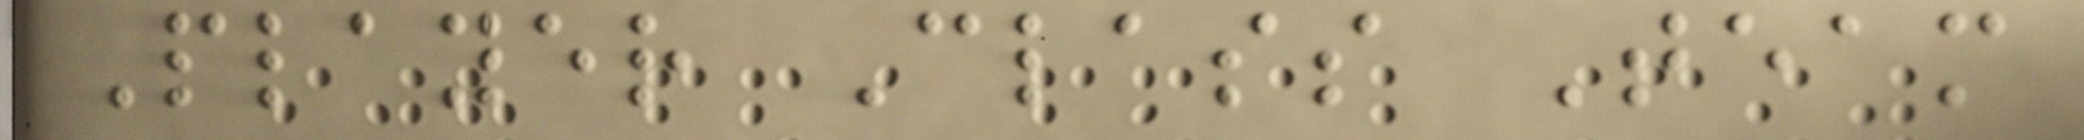Player Class Team
